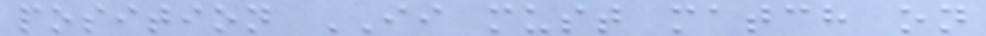position II must match on
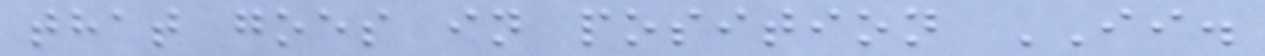that goes in position II.
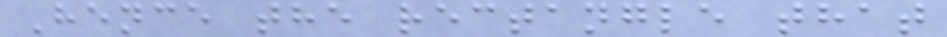Hence the rectangle that
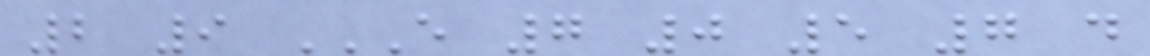2 9 E 7 0 5 7 D
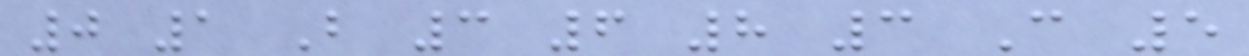0 1 B 3 6 8 3 C 5
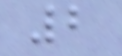2
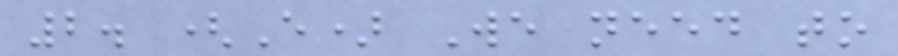2. (E) We need to
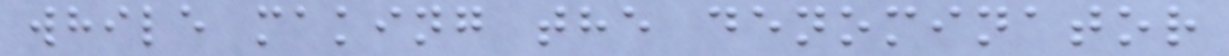while making the denominator
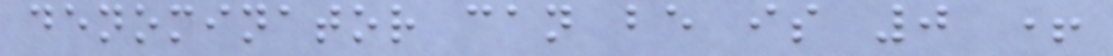denominator can be is 0 +
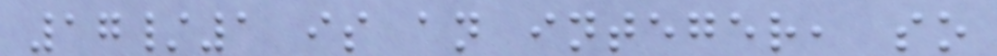17/1 is an integer, so
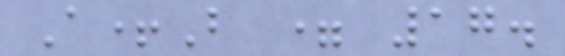A+B = 17.
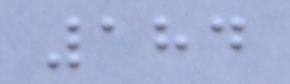184
